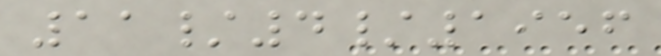11/4/1956
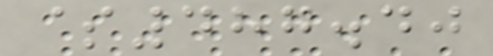$487.40
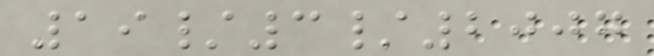19/3/2007
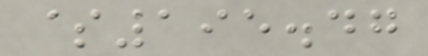$195.47
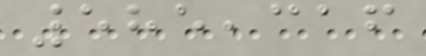585,316
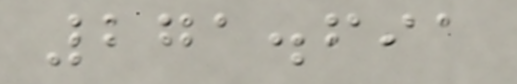271.691
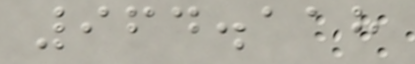964.118
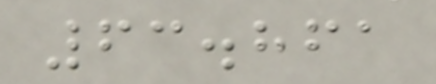63.861
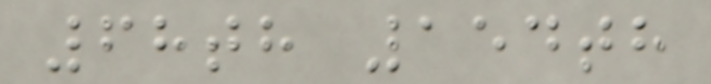68th 154th
